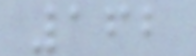162
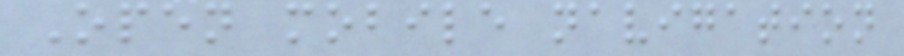Open mobile navigation
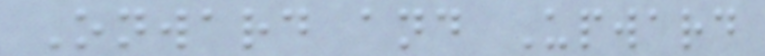Onward and Upward
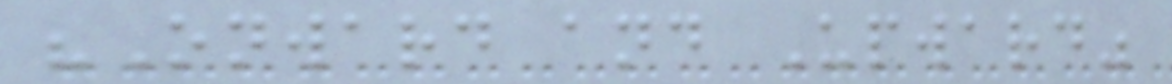"Onward and Upward"
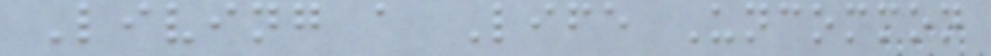Living a Life Uncommon
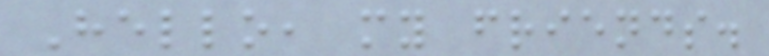Hello, my friends.
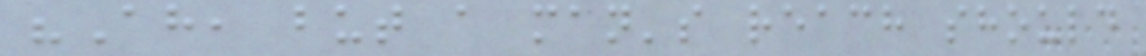"Ah, but a man's reach should
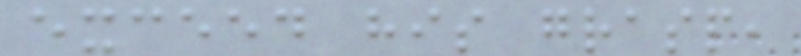exceed his grasp,
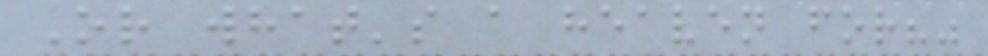Or what's a heaven for?"
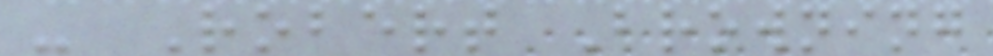- Robert Browning
